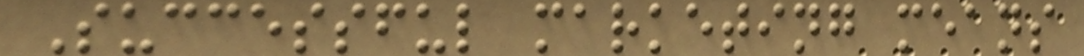Successful marketing means
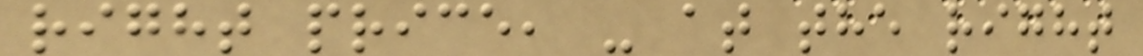right price, - at the right
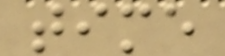time
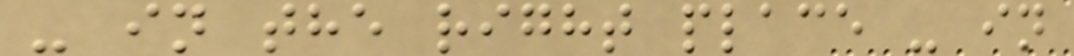- in the right place - in
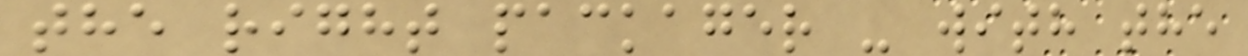the right packager - with the
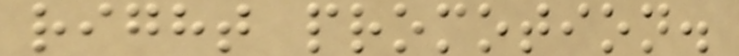right promotion.
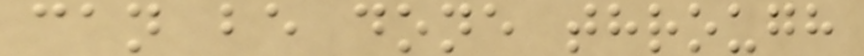can be done through
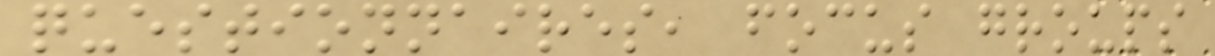questionnaires, focus groups
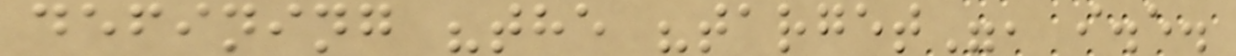defining "the "target", i.e.
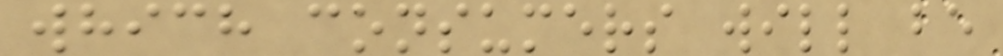which consumers will be
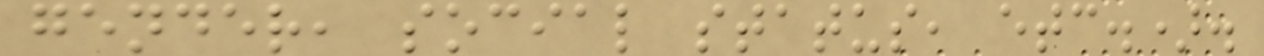gender, social status, etc.).
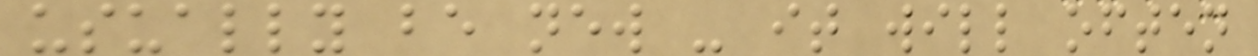usually be new - it will often
